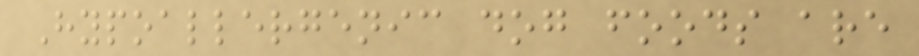Hypoallergenic dog foods are
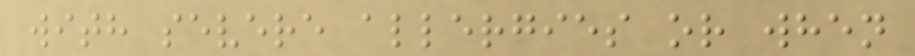with severe allergies or when
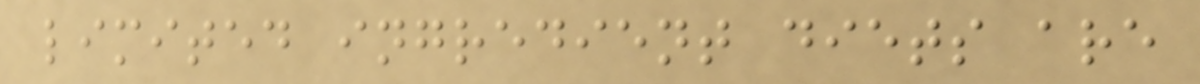limited ingredient diets are
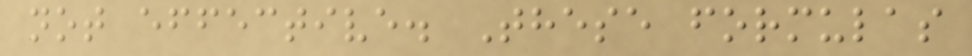not effective. These formulas
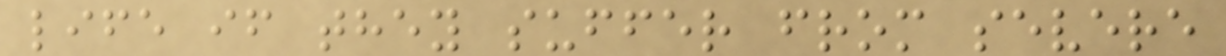life if they suffer from severe
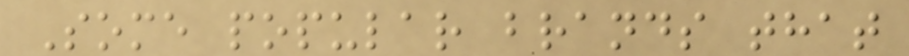Some popular brands that
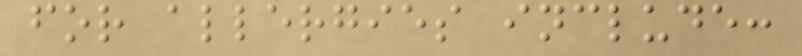for allergies include:
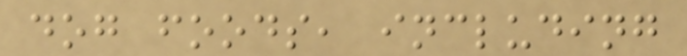dog foods, including
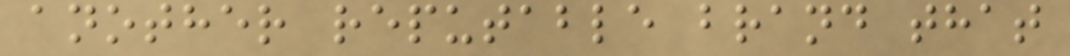another reputable brand that
